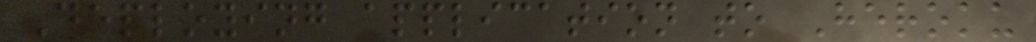Deploying application to Heroku
